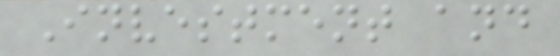Investment and
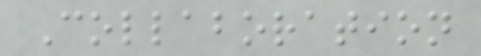Collaboration
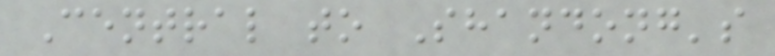Central to Shandong's
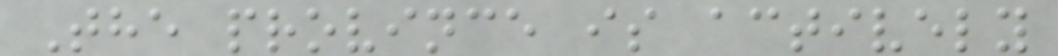The province is actively
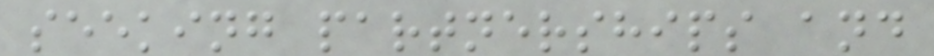seeking partnerships and
